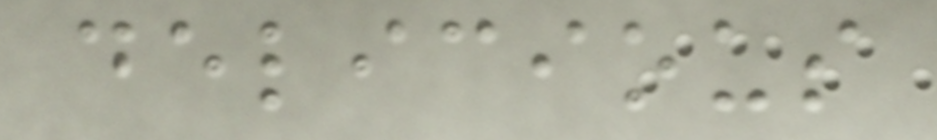delicious
